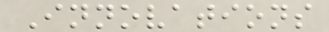Innovations
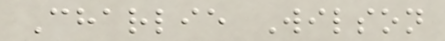Charlie Wilson
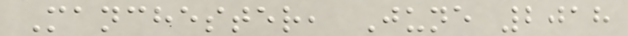Manchester, June 2018
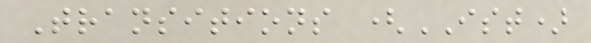Transitions (IST)
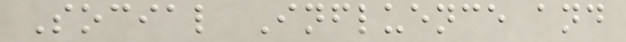Social Influence and
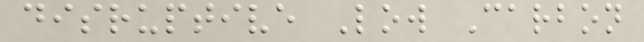disruptive Low Carbon
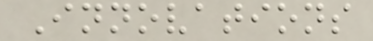Innovations
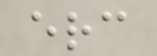erc
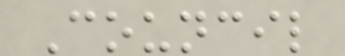Council
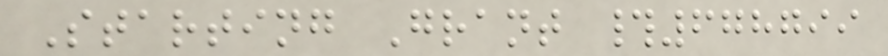Starting Grant #678799
